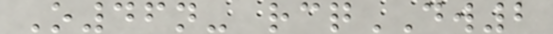O46n- rcqDW2
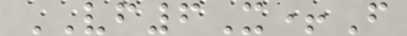VF6X+F
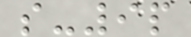s-9p
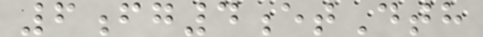6fg4etDth
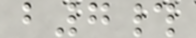b7#
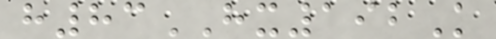h83HX192K
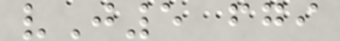vJ5 fgi
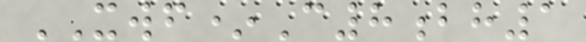XWF*C8bh1
